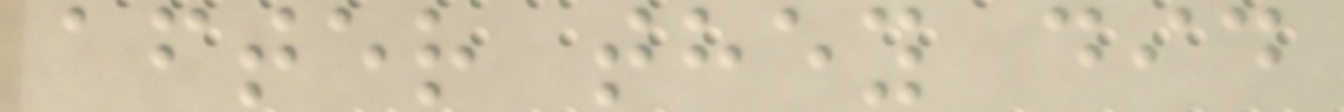after they did
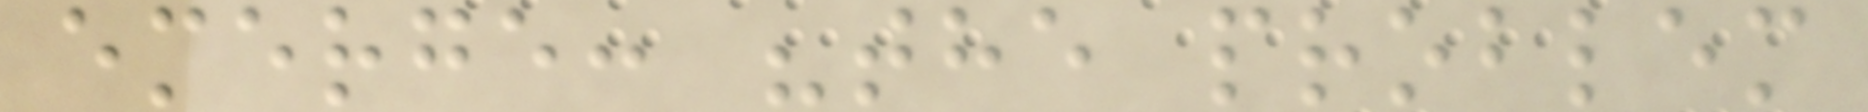emerge: "the problem
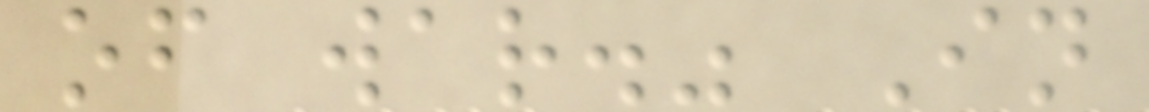of war." In
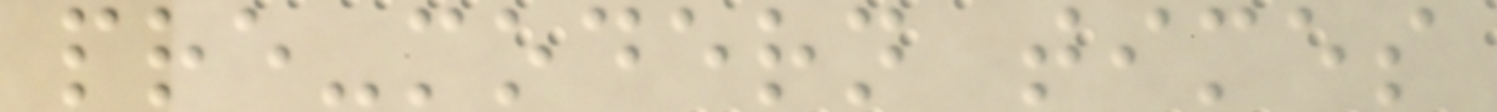pre-modern times
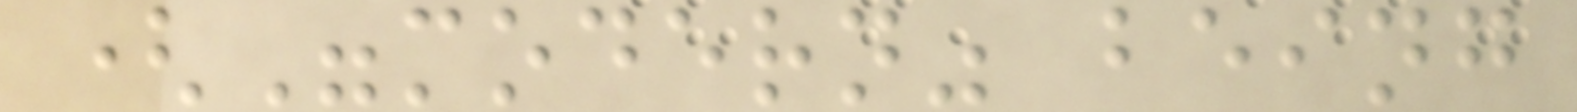("modern" being
